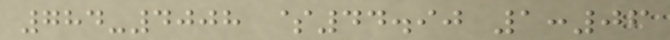784-4008 $44.90 1:06
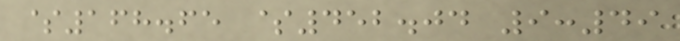$168.65 $452.04 9:49
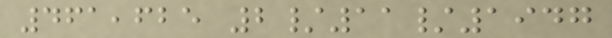461,625 2/11/1947
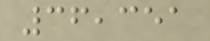36,351
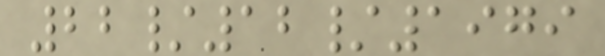22/12/1979
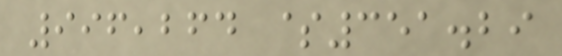996,264 $351.29
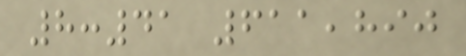8:41 611,890
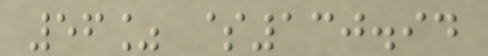56% $130.94
